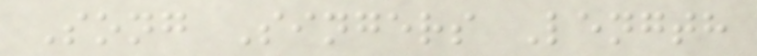Song Singers Length
